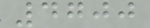4700
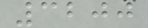3200
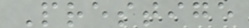Prestige
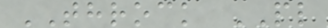THROCK PL
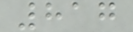817
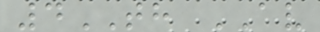4TH AV
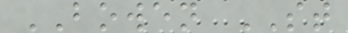BOWEN ST
